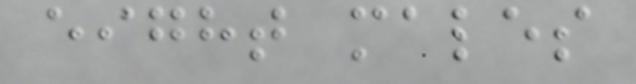eight males
